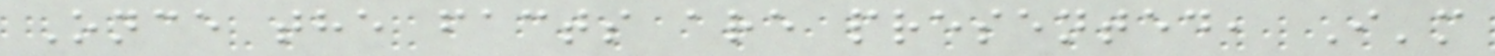Once the facts are presented, I'm
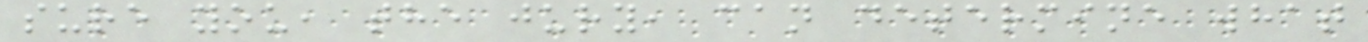sure you, the jury, can determine what
